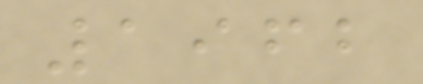1962
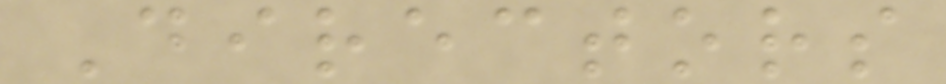Directors
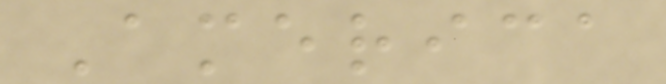America
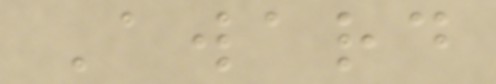Award
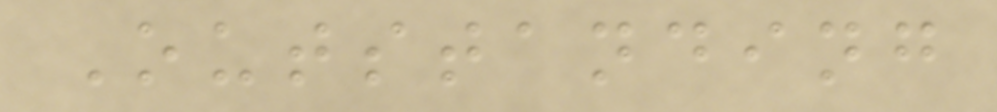Outstanding
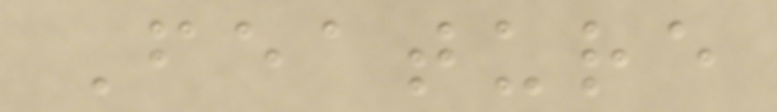Feature
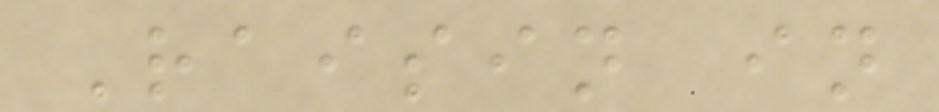Raisin in
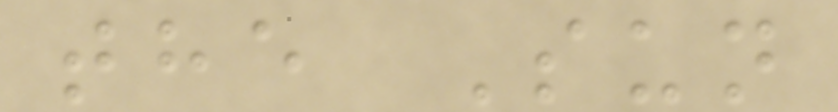the Sun
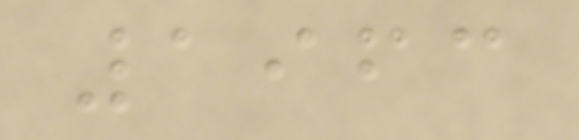1963
